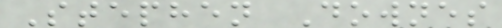Stephen Downes
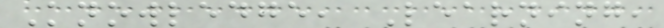Knowledge, Learning,
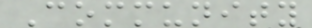Community
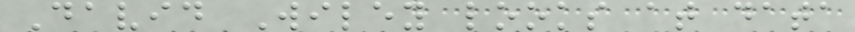David Wiley looks at data
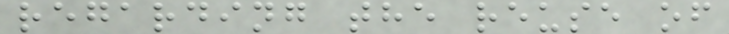regarding the reuse of
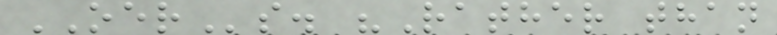OERs. "Rather than
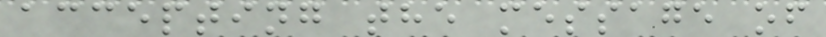accepting the message of
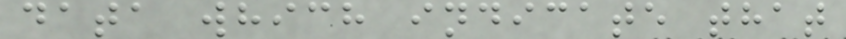data which indicate that
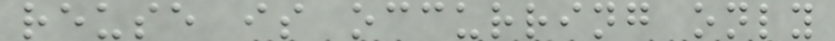reuse is occurring only
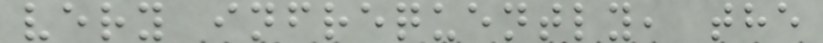very infrequently, the
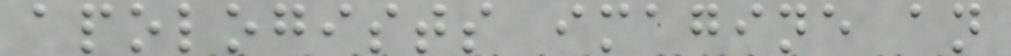apologists imagine an
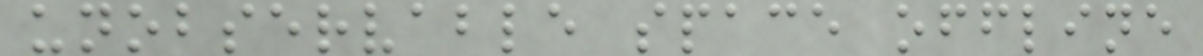unobservable space offline
